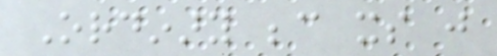Ordinary because its just
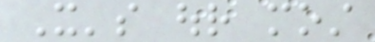It's our most
